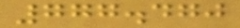777.470
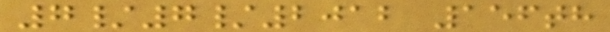7/7/2012 156th
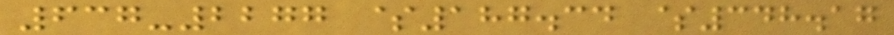637-2277 $187.34 $348.17
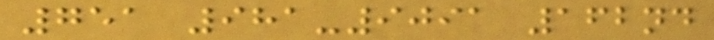751 981-9091 162nd
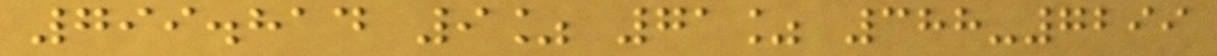799.814 9% 71% 388-7299
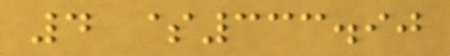4 $333.90
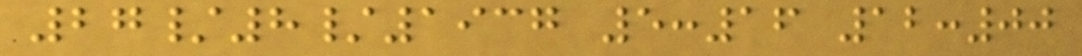27/8/1937 5:16 12:00
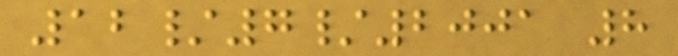12/7/2001 8
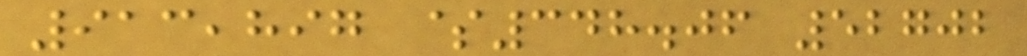913,897 $348.06 52702
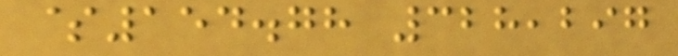$154.78 328,297
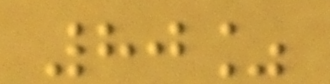80%
